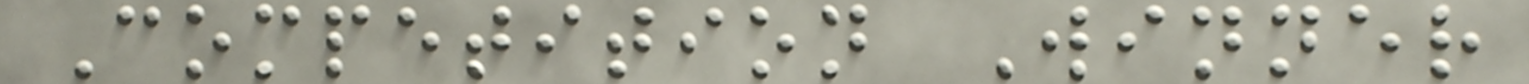Competition Winner
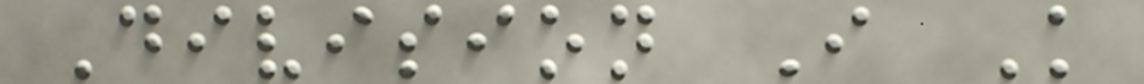Division I K
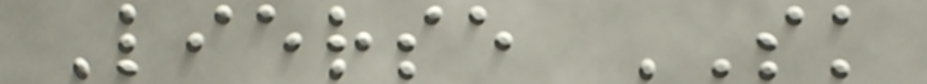Lierse SK
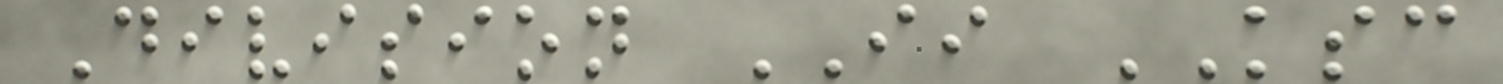Division II KSC
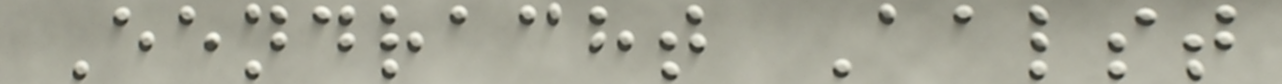Eendracht Aalst
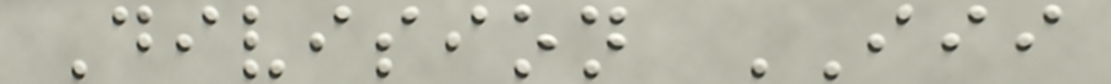Division III
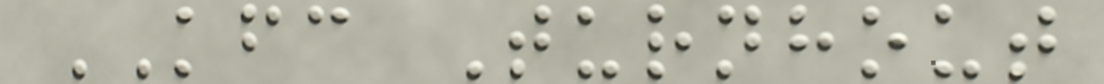KFC Turnhout
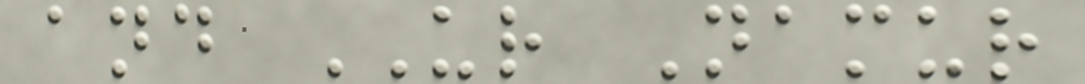and UR Namur
